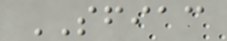SFIAC
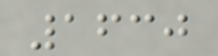1630
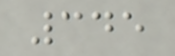345
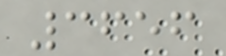3656
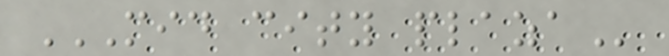MID CITY PLAZA
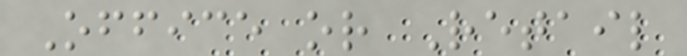Office or Retail
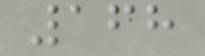168
